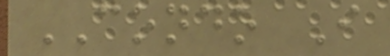CONDO I
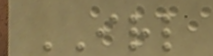IRL
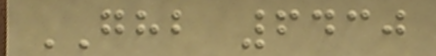GHB 6430
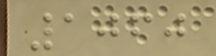1060
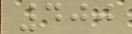400
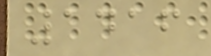1416
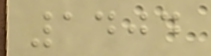1404
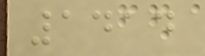1414
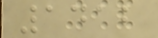1412
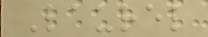Laurel
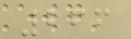266
